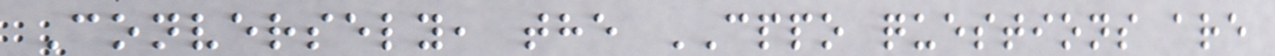Conversely, the CPPO questions are
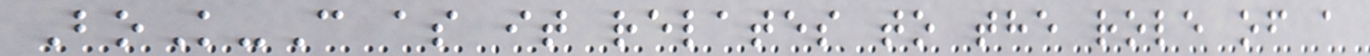BoK-C as it relates to the role of a
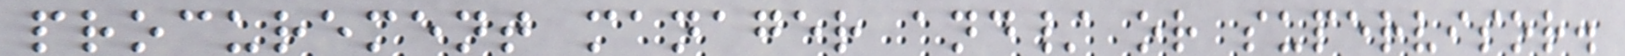procurement manager and/ or supervisor.
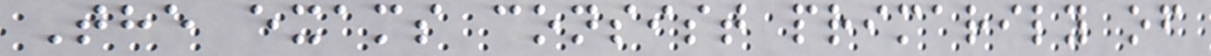The exams consist primarily of
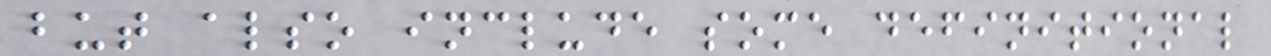but also include some definitional
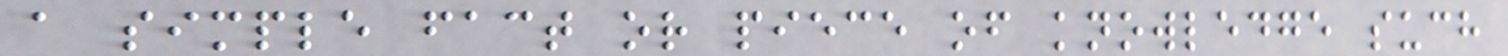a simple fact or piece of knowledge such
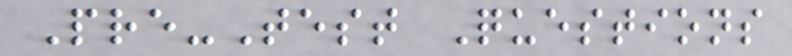Pre-Test Questions
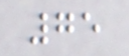75
